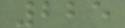225
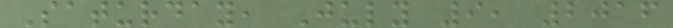Saturday, July 9, 2016
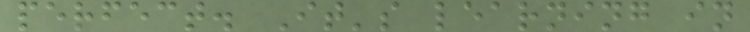perfect. It's learning in
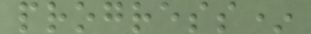progress*
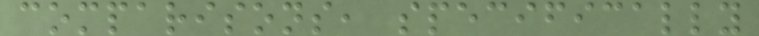comparisons, specifically
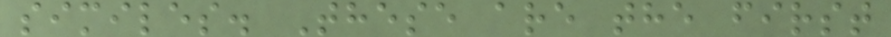similes. These are the first
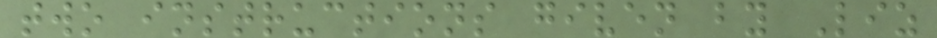two instructions given by Liz
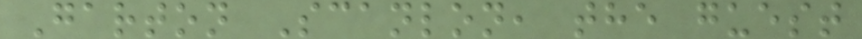Garton Scanlon, the guest
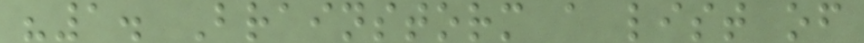"1. Brainstorm a list of
